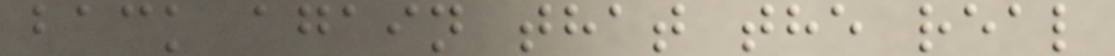back again that the real
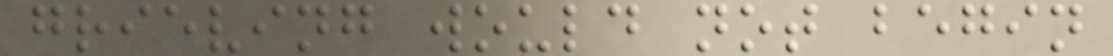grieving would not begin
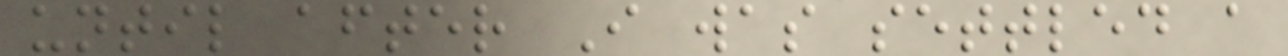until after I was settled a
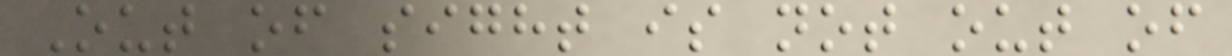Out of sight is not out of
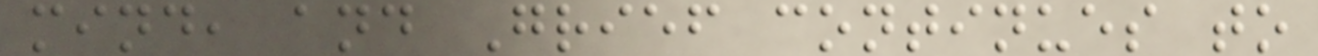mind, and Grief continues to
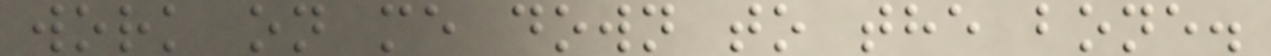work on me down to the bone.
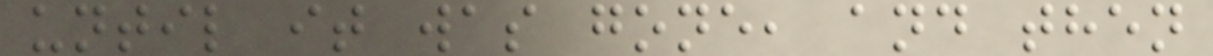until it was gone, and then
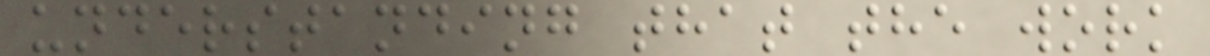understanding that the work
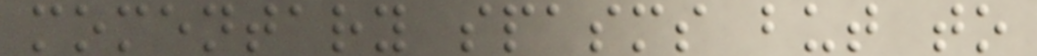momentary spasms but to
